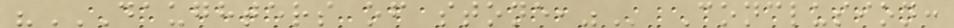"DAUGHTERS OF STONE," Conclusion:
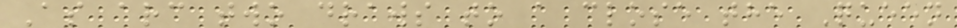As arc two draws to a close the Queen
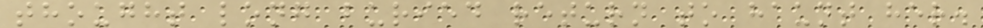thought long buried return to haunt her.
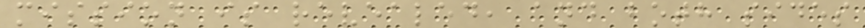mission is revealed, and both sides
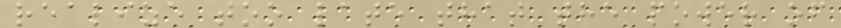realize too late that the power of
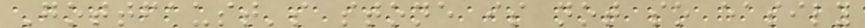Gottfaust's stone is not so easily
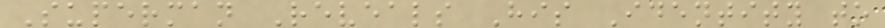Superman Reveals His Identity to
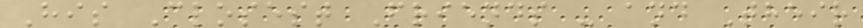His Closest Friends - and Their
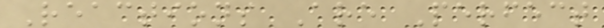Reactions Are Perfect
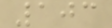103
